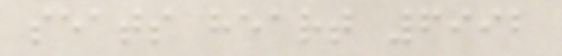seats heart 6992
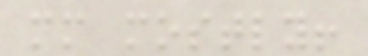mm mostly!
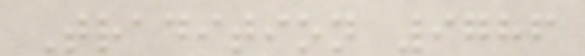Tradition 9786
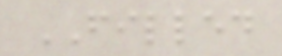FILLED
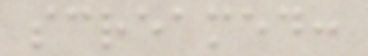screamed:
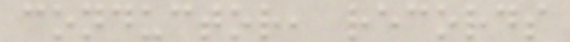conductor, records
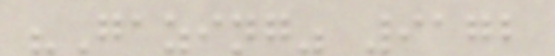"Gazing" 9172
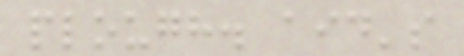plough. aid's
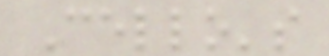Cello's
